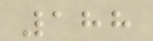188
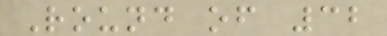Round of 32
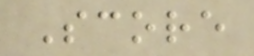Score
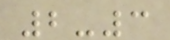2-3
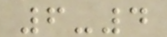6-4
